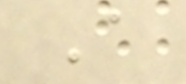A
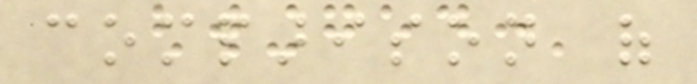comparison of
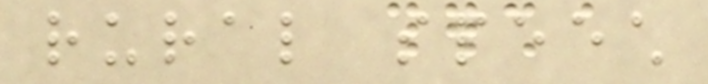rural speech
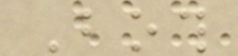Both
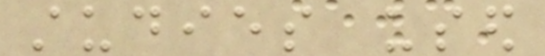studies used
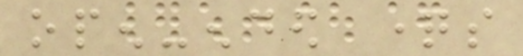open-ended questions
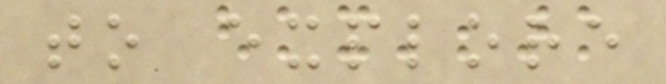to explore
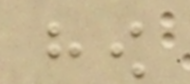how
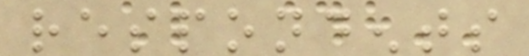respondents
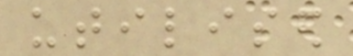utilised
